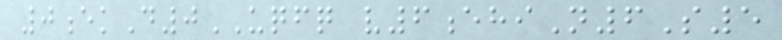0ekD0UQFQ v6ehiN6S5
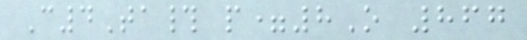C4Ta# p=8O 867
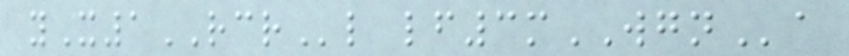yX1RCRl lf3mWGNa
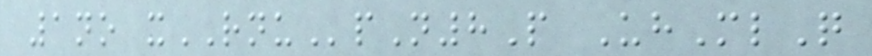1no xRNUpN8P UhMlQ
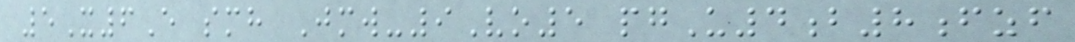5X6E smh Jmw-9Vo5 pgU4b8fzf
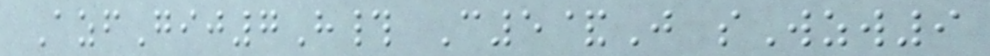AzfGij7H# C5&J sWzw9
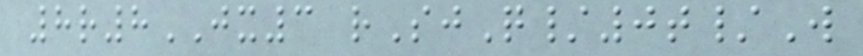8r8JX3 rSjQ/0t/W
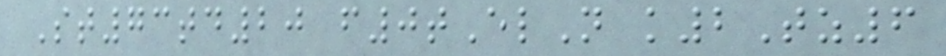St73td20 f0tElN k2Tz6
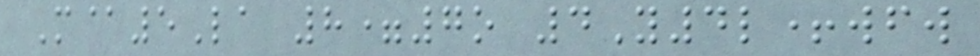M@5La 8=7o 4Y4l+wfw
